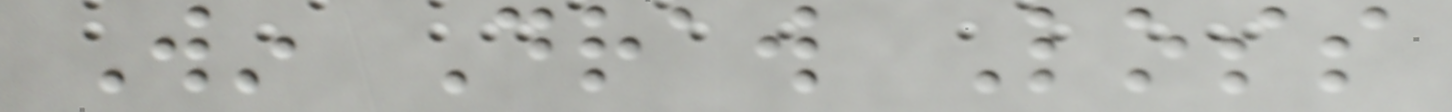Win Draw Loss
